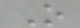O
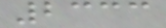2333
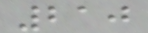210
